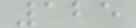125
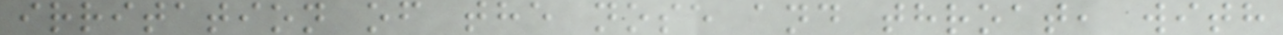irritation of the nose and throat, with
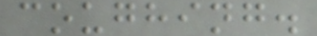coughing.
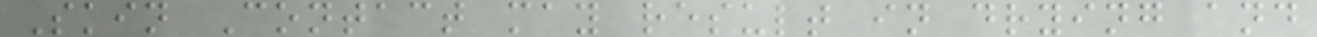Skin Contact may result in drying and
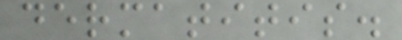dermatitis.
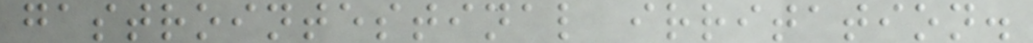gastrointestinal irritation.
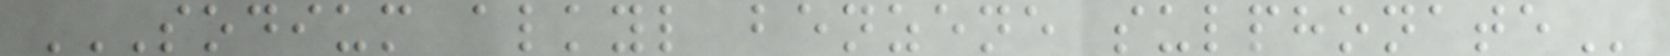SODIUM ALKYL BENZENE SULPHONATE
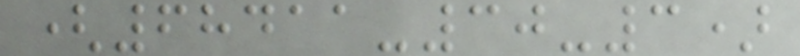(68411-30-3)
